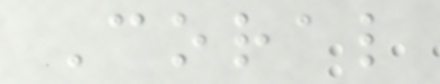Coral
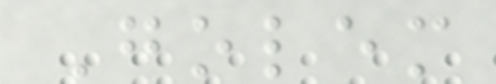Golem
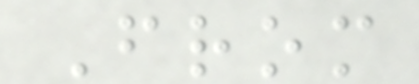From
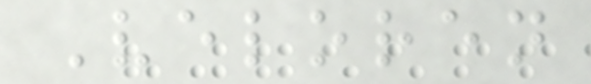Veloren
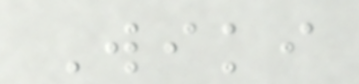Wiki
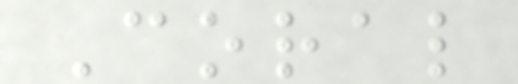Coral
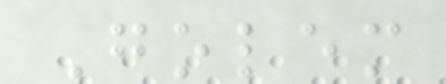Golem
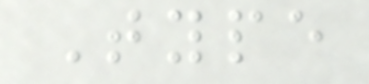Type
